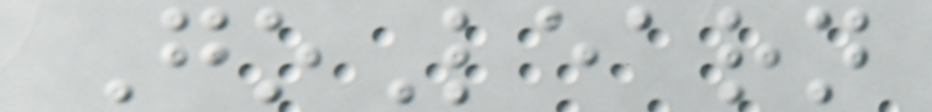GoLearn
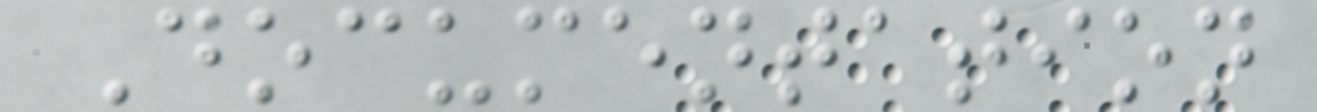Documentation
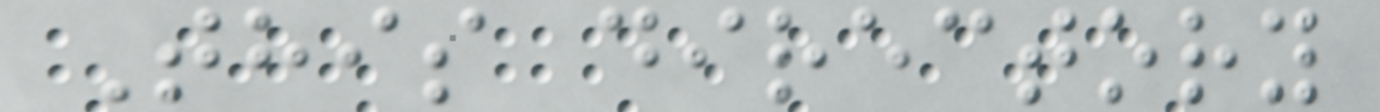This directory
